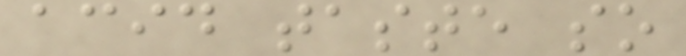acid taste so
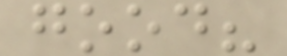good?
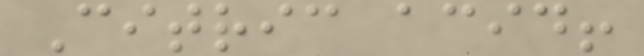Citric acid!
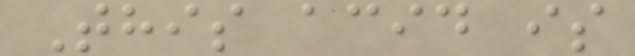This acid is
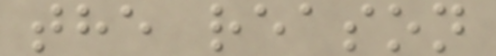the reason
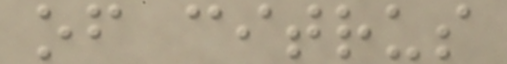of citrus
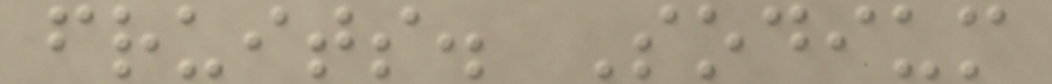fruits. Sodium
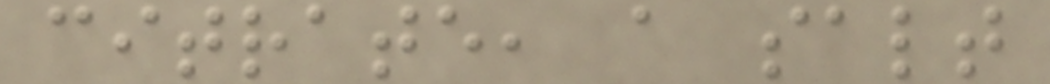citrate, a salt
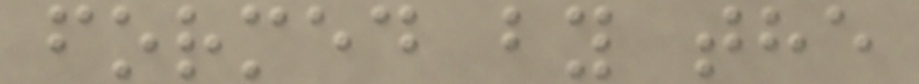formed by the
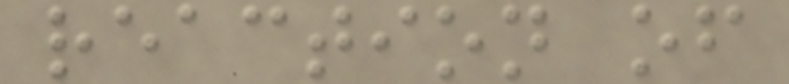reaction of
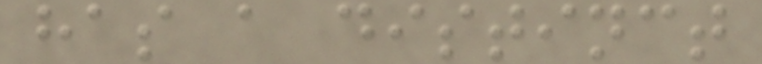has a distinct
